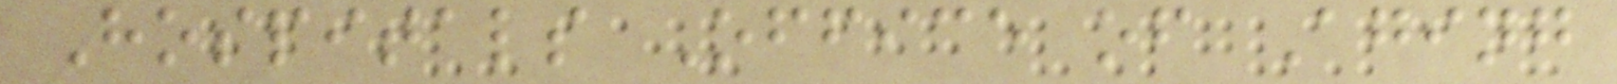Hospitals Office of Aging
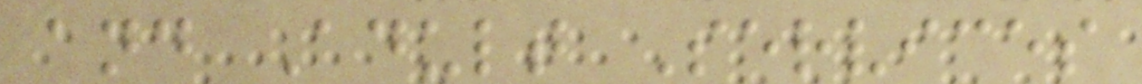and Adult Services
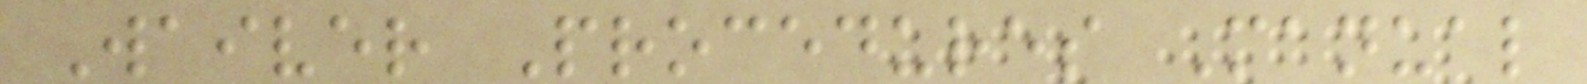Waiver Procedures Manual
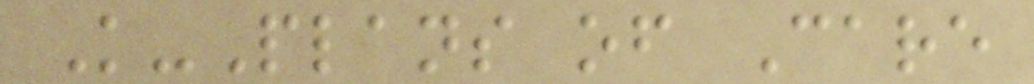K-Plans of Care
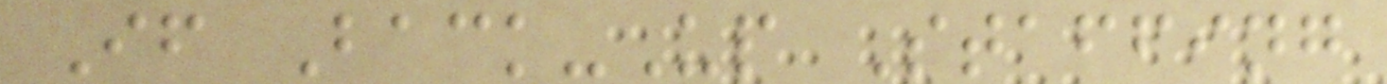If Back-Up Staffing
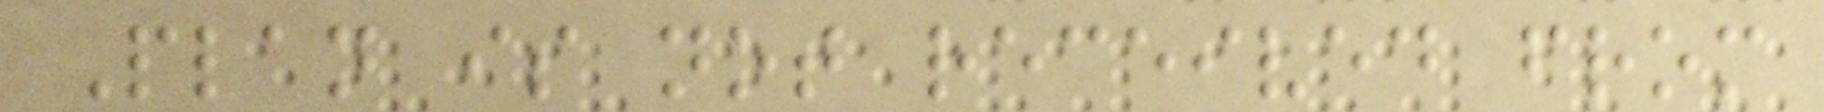Plan is not received from
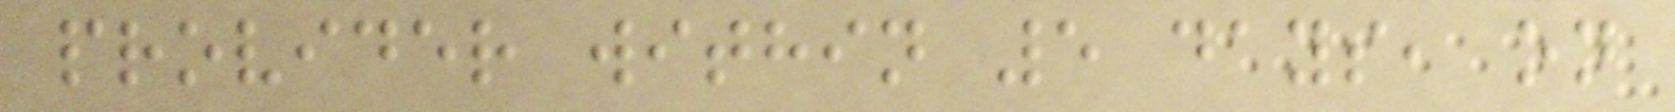provider within 5 days, on
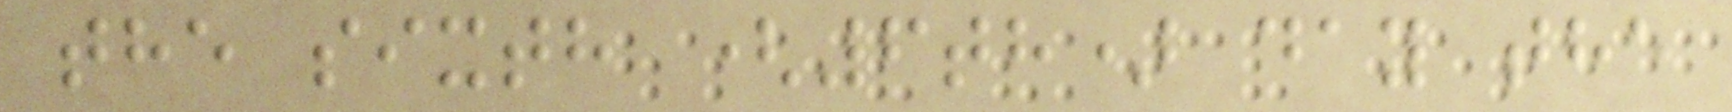the sixth (6th) day the
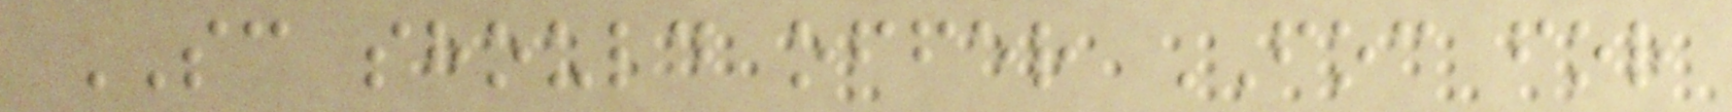SC should offer FOC for
